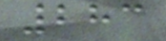283
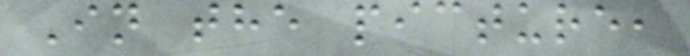In the picture,
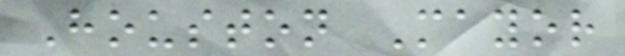Houston Mayor
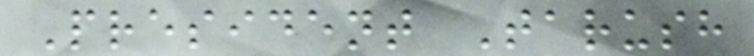President Tarush
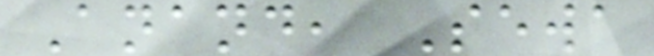Anand, Sewa
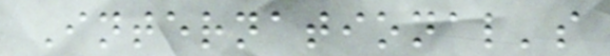International's
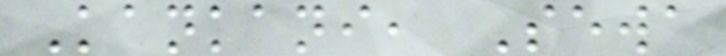Kankani, Sewa
